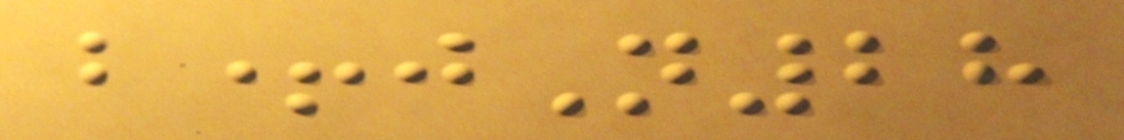b+jN28
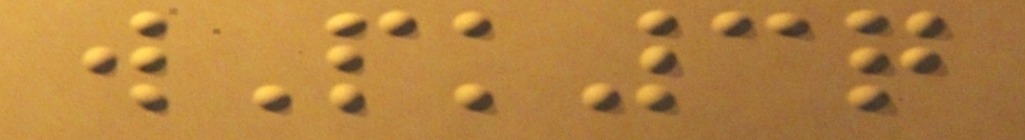wPk3q
